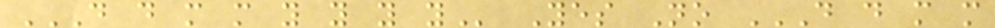D D M M Y Y Y Y Yes No D D M M
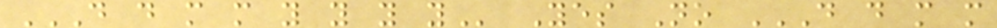D D M M Y Y Y Y Yes No D D M M
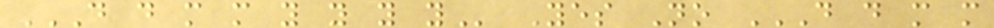D D M M Y Y Y Y Yes No D D M M
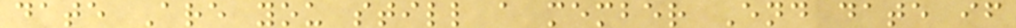date Are you still a member End date if
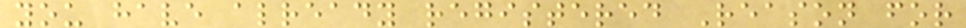you have already registered Reason for
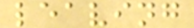leaving
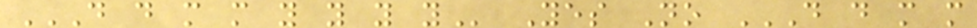D D M M Y Y Y Y Yes No D D M M
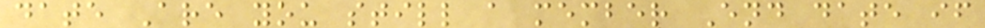date Are you still a member End date if
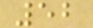52
